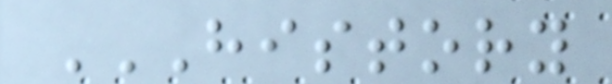HISTORY
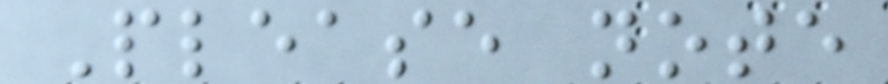Please note
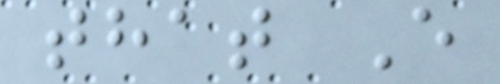that E
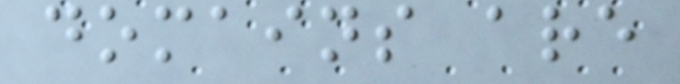domains are
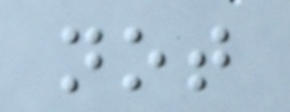not
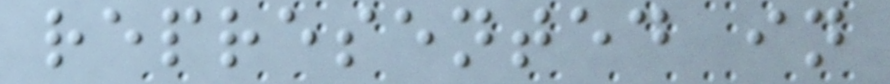represented in
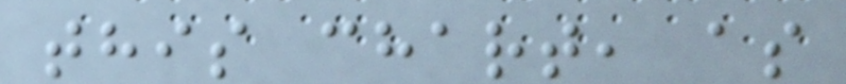this chart, as
